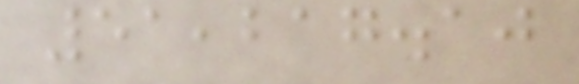51,217.10
